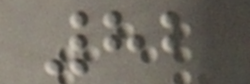82
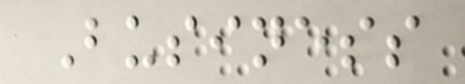Business
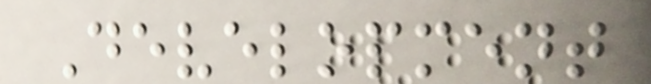Development
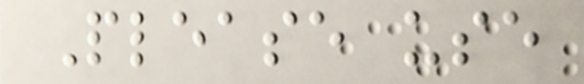Please use
